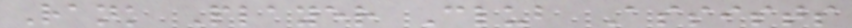Rank Player Club Assists
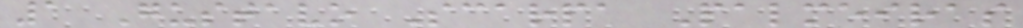1 Gustavo Scarpa Palmeiras
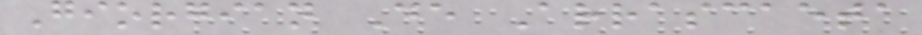Giorgian De Arrascaeta
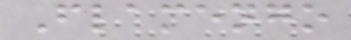Flamengo
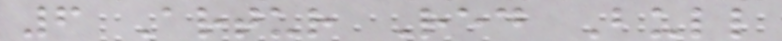6 Artur Red Bull
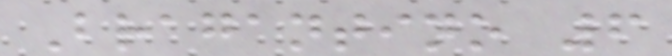Bragantino 6
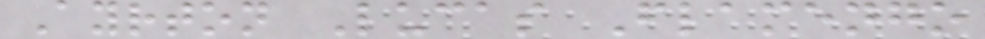Ayrton Lucas Flamengo
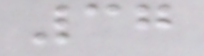37
